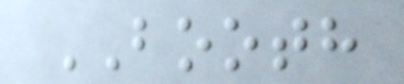BOOTH
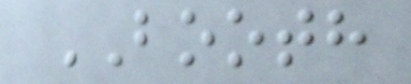BOOTH
